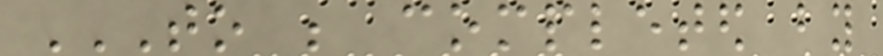TO BE COMPLETED BY
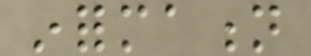information
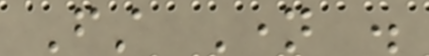First Name .
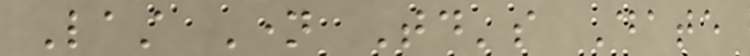Last Name Today's Date
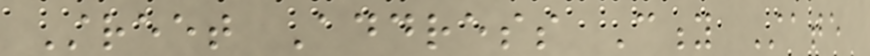Street Address City State
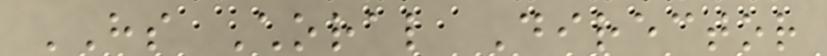HS Choral Director
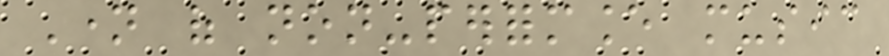Name of non-performance music
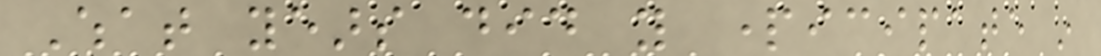What years did you participate in
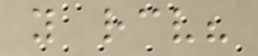you receive?
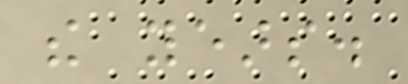the years.
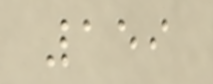159
